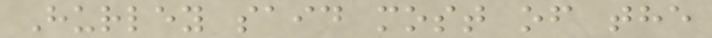Hurley said most of the
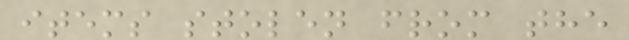items stolen from the
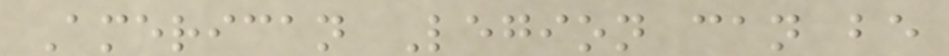American Legion can be
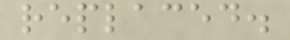replaced.
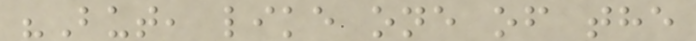"But, like one of the
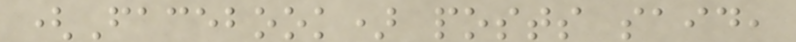(Facebook) posts said,
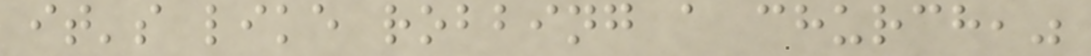it's like robbing a church,"
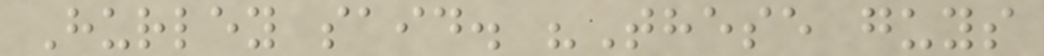Hurley said. "These guys
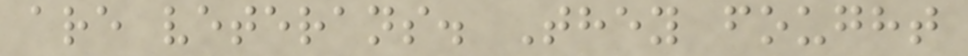are veterans. They fought
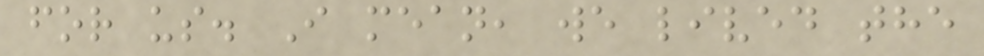for us. I mean, we lived the
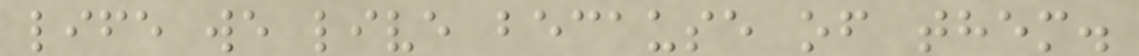life we live because of them.
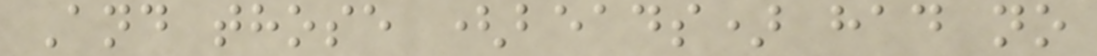And those (beads) had no
